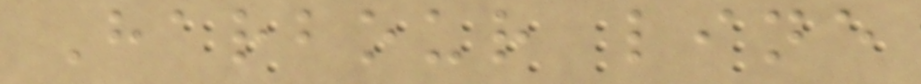Harbour line
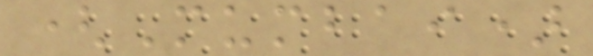(Mumbai)
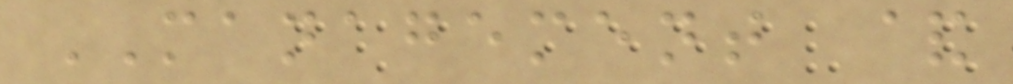MANAGEMENT &
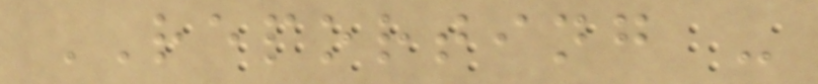REPORTING -
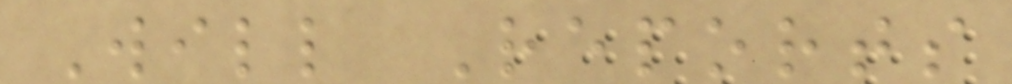Will Reports
